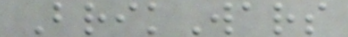BrikWars
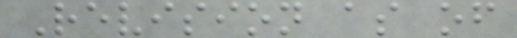Revision as of
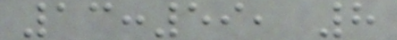13:59, 8
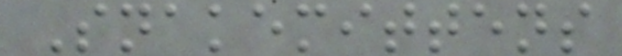Snakemittens
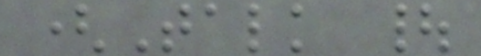(Talk |
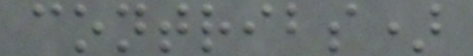contribs)
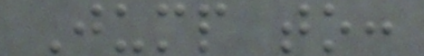Jump to:
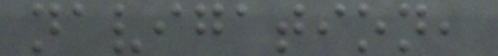navigation,
